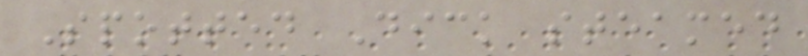Spotted Dick steamed
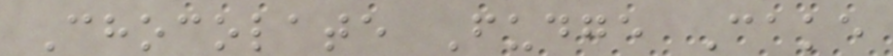Chocolate Fudge Cake
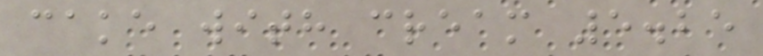cake with cream 5.25
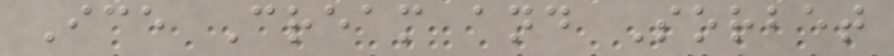Ice Cream and Sorbet
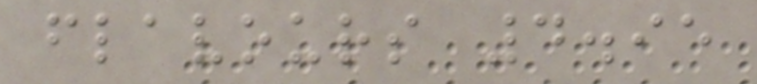flavours 4.95
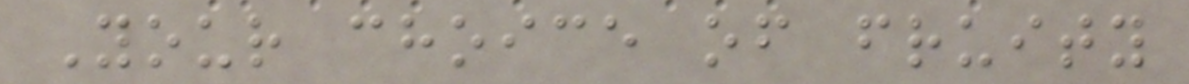Your choice of fruity
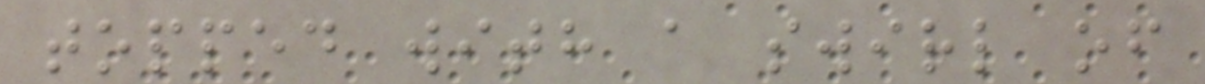topped with a swirl of
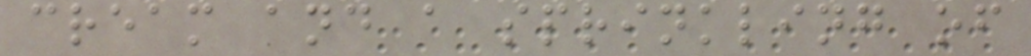cream and a sprinkling of
